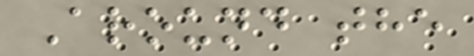Around the
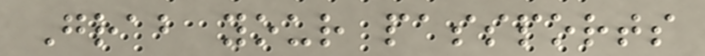Grab your passports
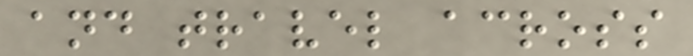and travel across
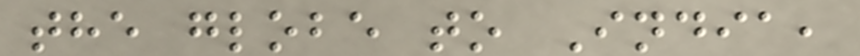the globe to India,
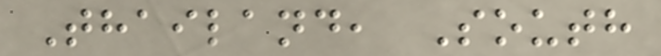Thailand, South
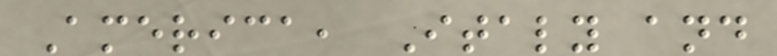America, Italy and
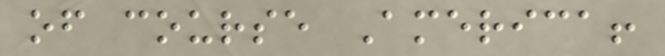of course America!
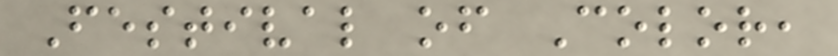Festival of Color,
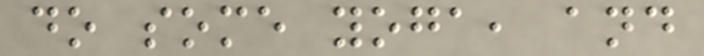do some yoga, and
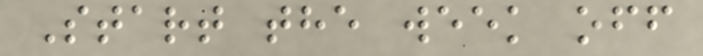Start the week off
